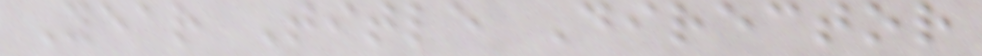Year Title Director
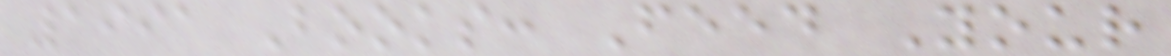1991 Books: Feed Your
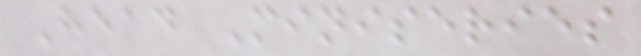Head Miniseries
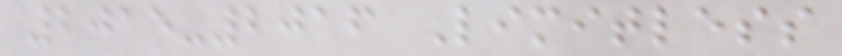2015-2016 Limitless
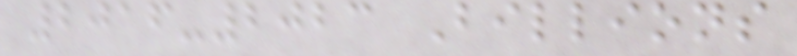2016-2023 Billions
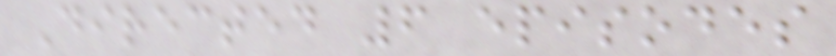Directed 6 episodes
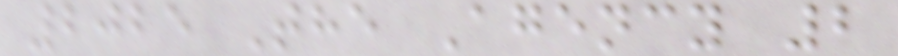2025 The Agency 2
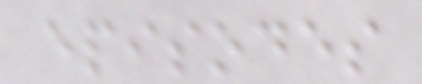episodes
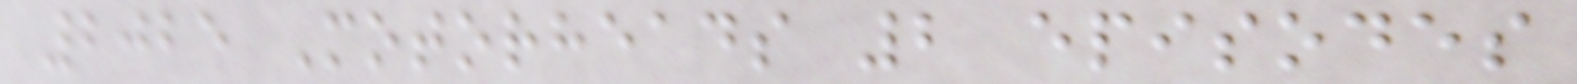2025 Motorheads 2 episodes
